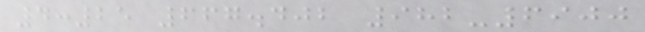4:25 667.402 982-6900
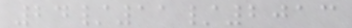24/11/2013
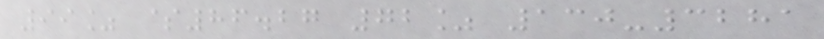99% $86.27 72% 130-3281
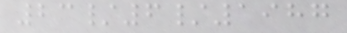23/6/1987
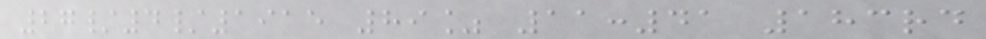27/4/1915 89% 11:41 183rd
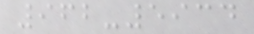962-5934
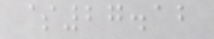$27.12
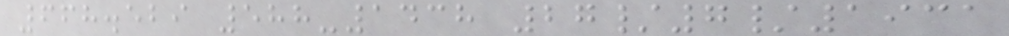668.529 588-1438 27/7/1931
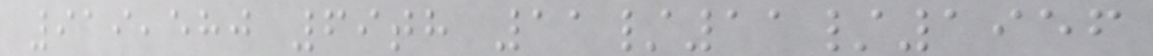919,580 69th 11/11/1956
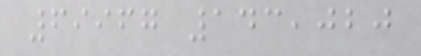69967 143,020
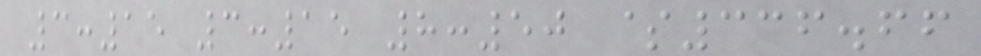3:15 3:15 8:50 $336.66
